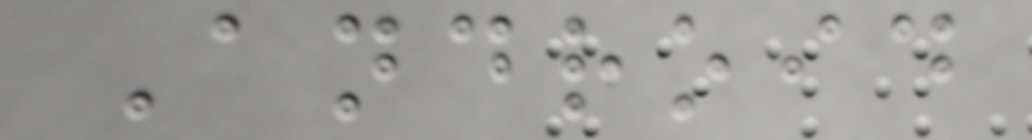Android
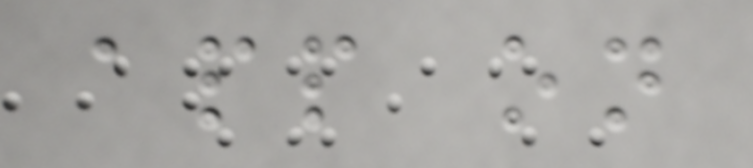app on
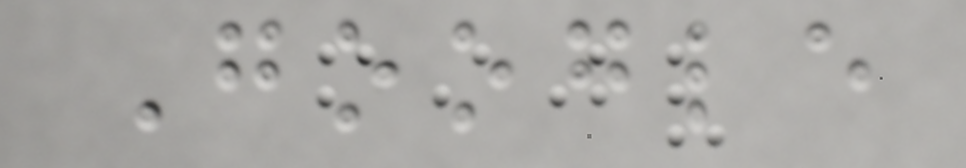Google
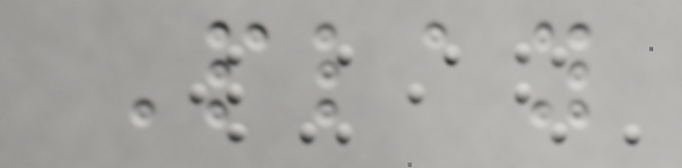Play
